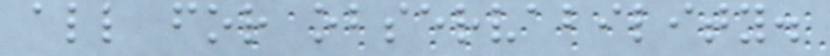all for observability.
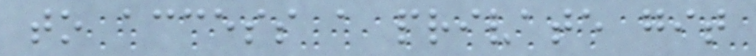to access a private git
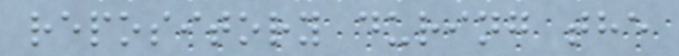repository during the
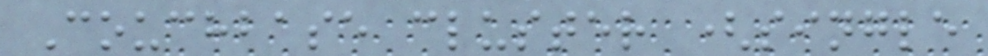Couchbase cluster (single
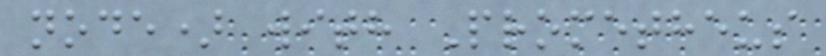node) with Prometheus
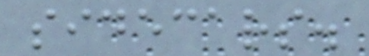sidecars.
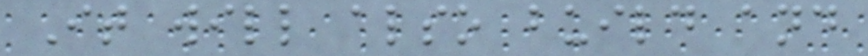It will also build and
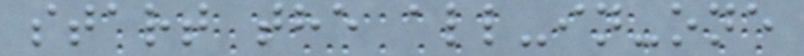start the all-in-one
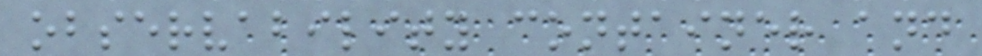observability container and
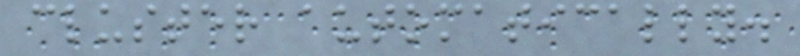cluster automatically.
